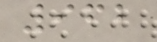962
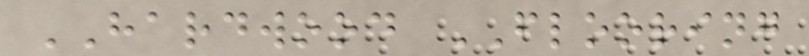HARDWOOD FLOORING
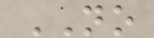NO
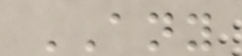ANY
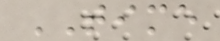TIME
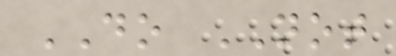DO NOT
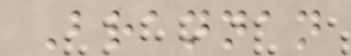Brannan
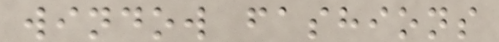window fashions
